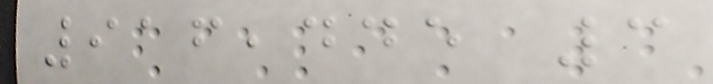916,445 3
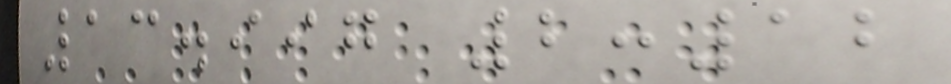13.997 2:12
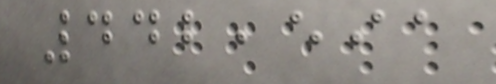442,591
